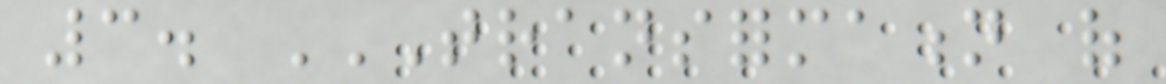3. TRANSFORMATION OF
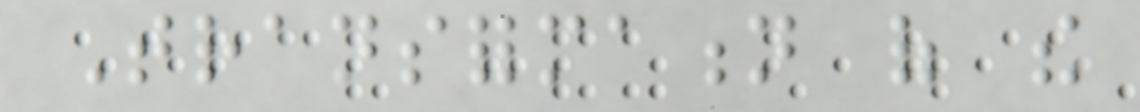Transformation of the
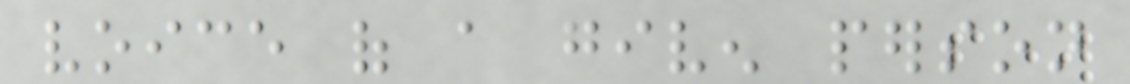voice of a given person
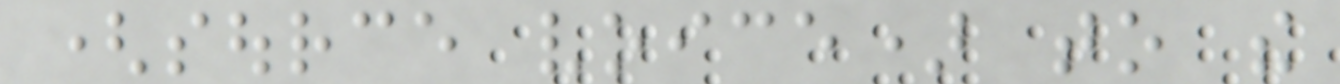(source voice) to the
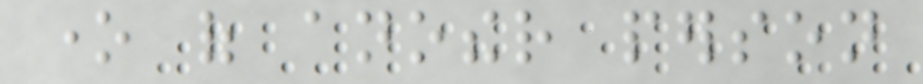one of another person
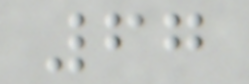67
